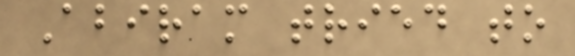Abiram tried to
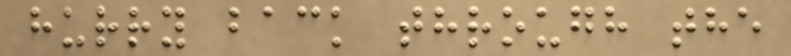hurry back through the
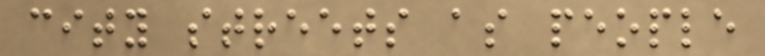city streets as people
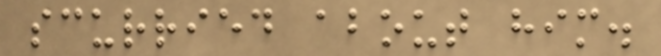scurried about him.
